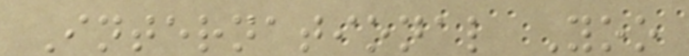International Yoo
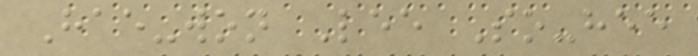Hae-won Lee So-hee
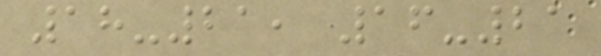18-21, 16-21
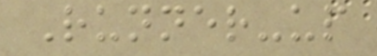Runner-up
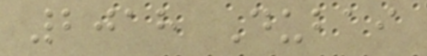2018 Dubai
